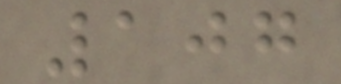107
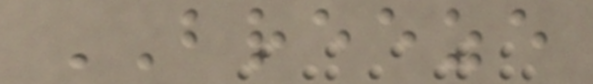BREEZE
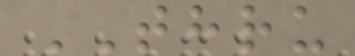THRU
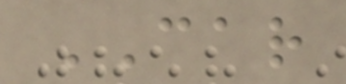CAR
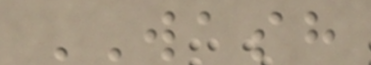WASH
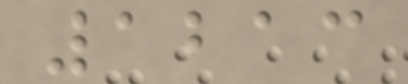1213
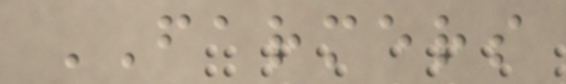FARMERS
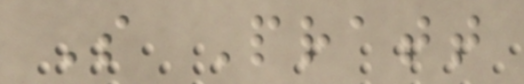S Pratt
